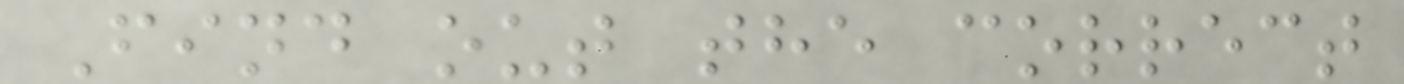Find out the correct
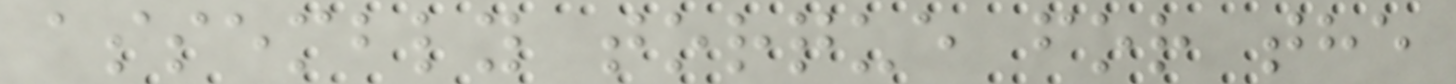assembly torque for the
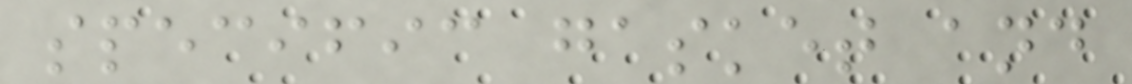specific gasket and
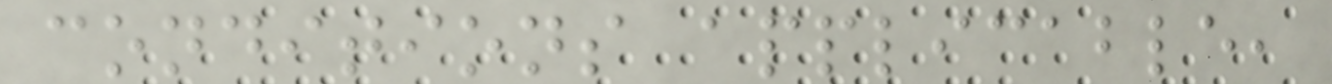conditions applicable,
